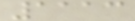1113
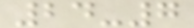24-7
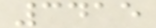3415
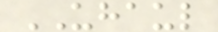UHAUL
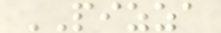PIZZA
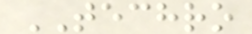TECHRO
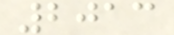2013
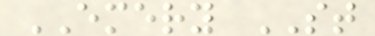EMERY ST
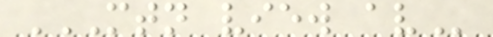MTN VIEW AV
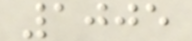1005
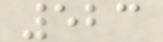523
